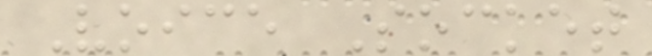Voice Socket
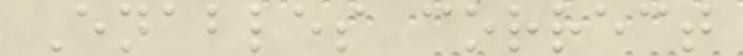Enables correct
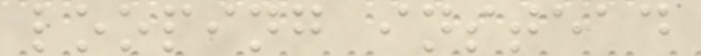looping instead
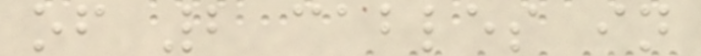of 2 cables in
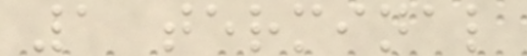1 terminal
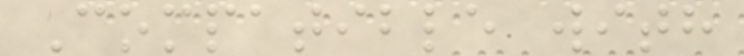Compatible with
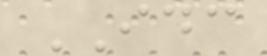IDC
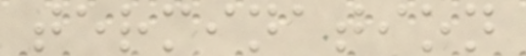termination
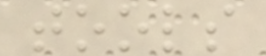tools
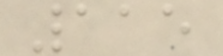115
